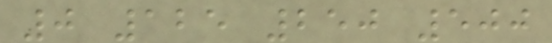0 125 250 500
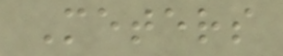Meters
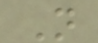N
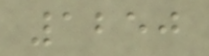1250
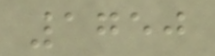1750
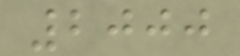2000
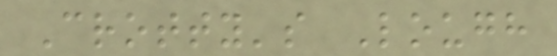Crotty's Lough
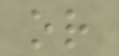or
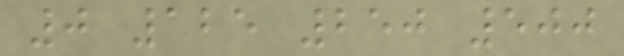0 125 250 500
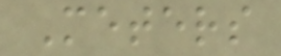Meters
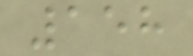158
